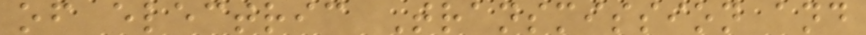of electric Transmission and
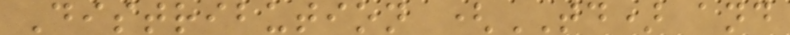Distribution (TD) and
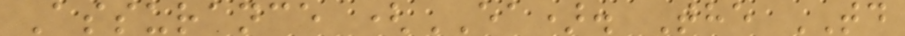Assurance (EA). The TD
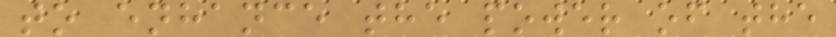to enhance the power of the
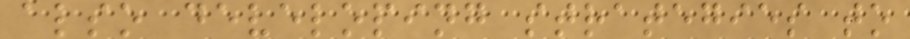also developing strategies to
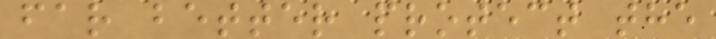far better protect the
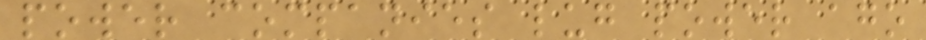power companies lug power ago
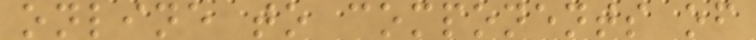online to components of
